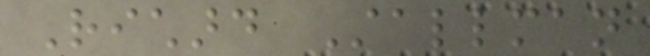Richard Stallman
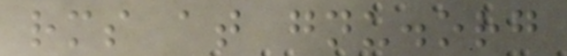rms at gnu.org
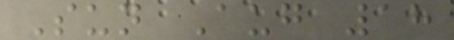Sun Aug 18
